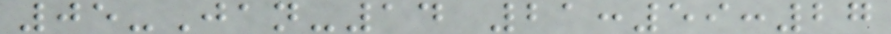05-Jan-14 21:59:27
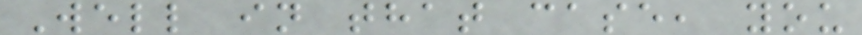Well in that case, you
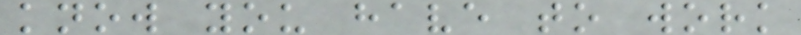know you have to work
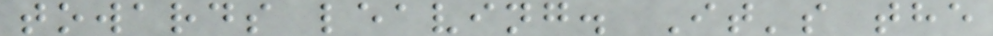towards leaving. It's the
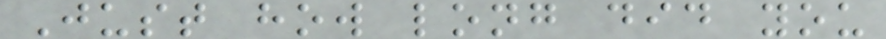Just how long did you
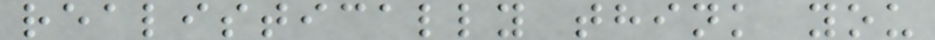realistically think you
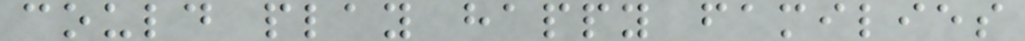could play happy families
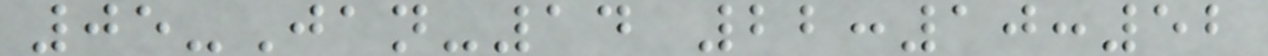05-Jan-14 22:10:52
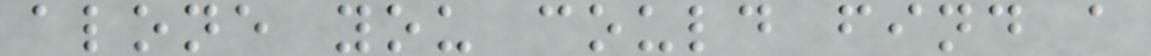alone you could find a
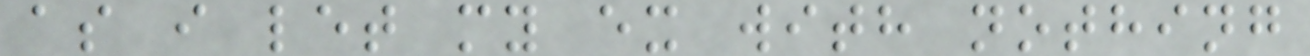as i let my ex with nothing
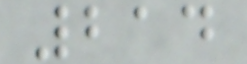214
